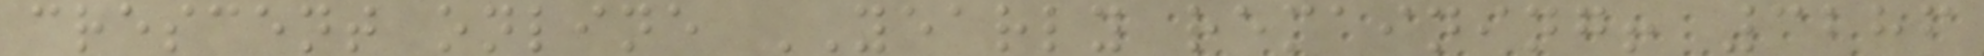crescent online YEARLY remaining! 3286
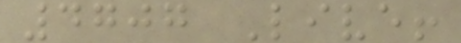4707 Live!
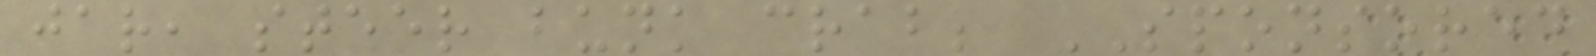jar, steer bunk crab; SPONSORED
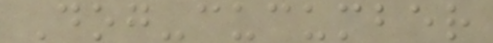Dog-cucumber
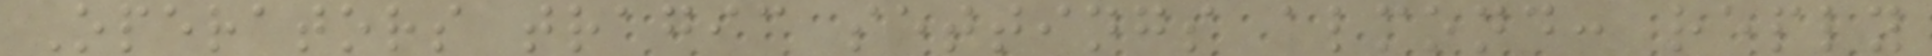Operators tragic settings almond: reply
